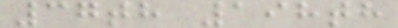37th 198th
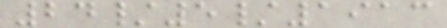24/5/1913
